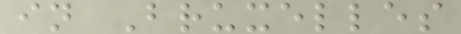in Bruxelles
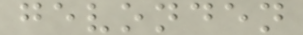gevonden
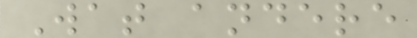Wat andere
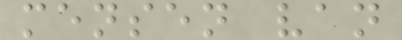mensen van
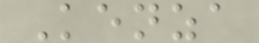Kenza
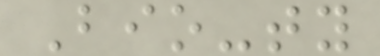Bio-ty
